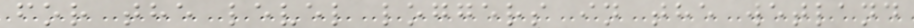for the level loggers in the wetland
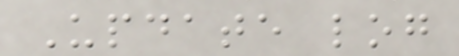Update log
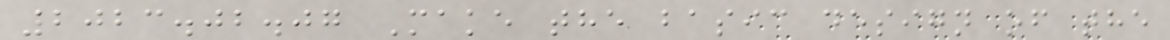2023.02.07 Make the basic design of the
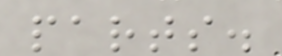parts.
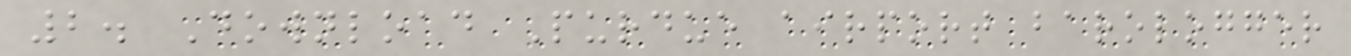2. Download Purdue airport barologger
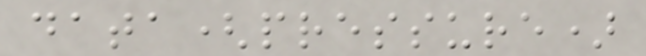data(pressure)
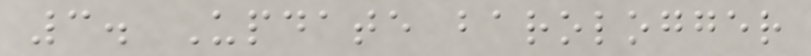3. Update barologger
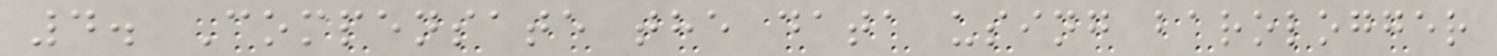4. Compensate the data using barologger
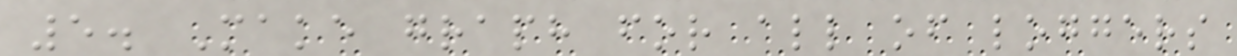5. Make graph for all of loggers
